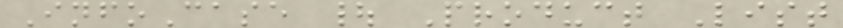InfoCase | Product List
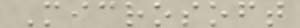Microsoft
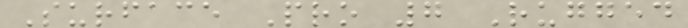Surface Pro 7 Rugged
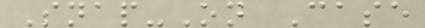Snap-On Case
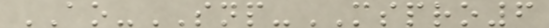AO-SNP-MSPRO6
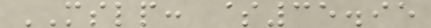MSLP: $35.95
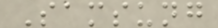Samsung
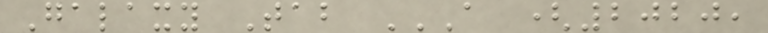Galaxy Tab A (2020,
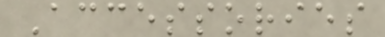Accessories
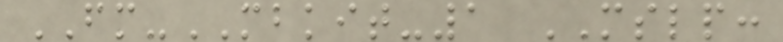FM-MBKIT-1 MSLP:
